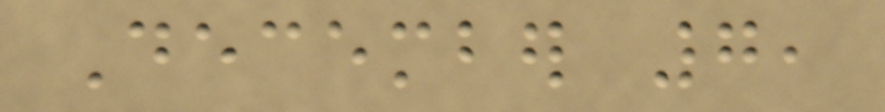December 7,
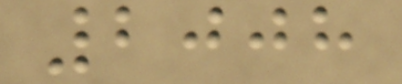2008
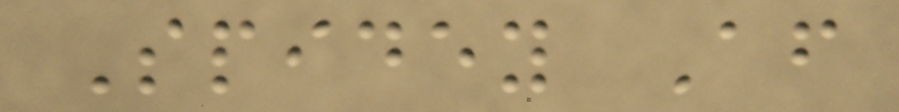Spidey After
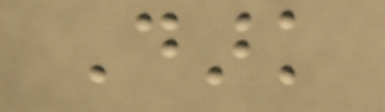Dark
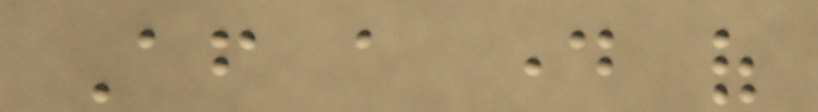After a day of
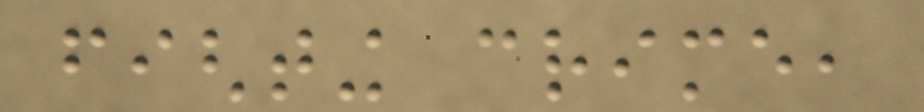fighting crime,
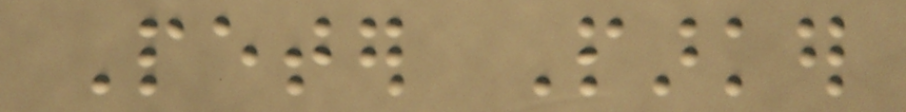Peter Parker
